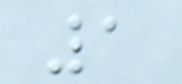1
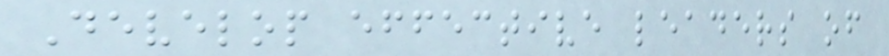Develop effective leaders of
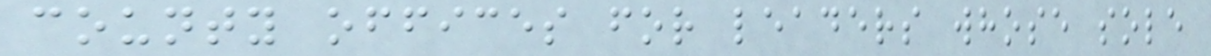county offices for leaders whose sole
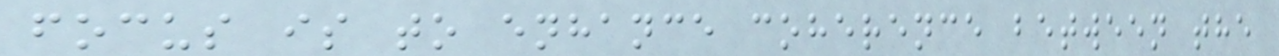focus is to enhance coherence between the
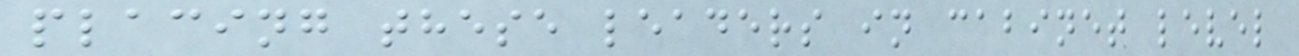placing these leaders in cabinet level
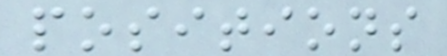positions
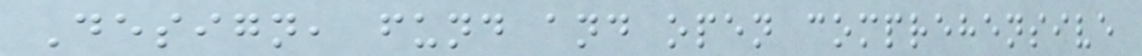Design, fund and open comprehensive
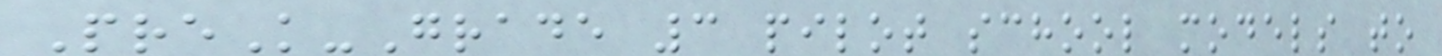PreK-Grade 3 pilot school models to
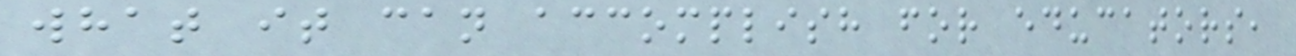what it can accomplish for educators,
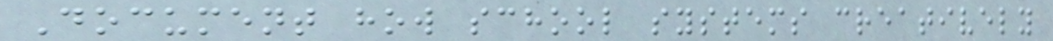Document how school systems creatively
